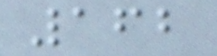162
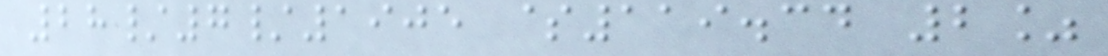28/7/1905 $119.34 2%
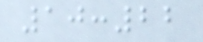10:22
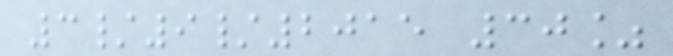3/9/2015 30%
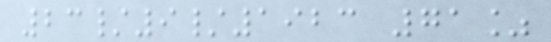23/9/1923 71%
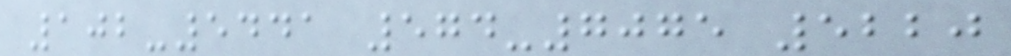102-5441 574-7075 5220
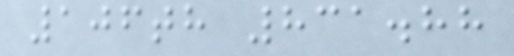106th 831.88
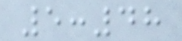5:48
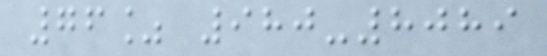76% 980-8089
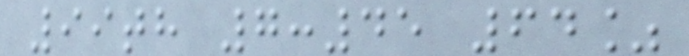99th 7:45 64%
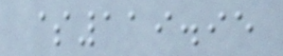$119.95
